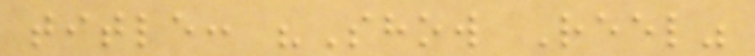title: "Show Reel"
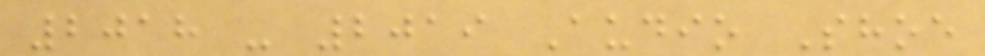2018 - 2019 Audio Shoe
